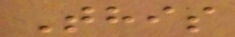This
